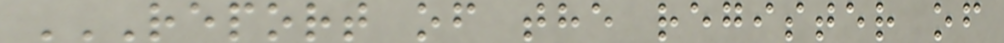REPORT OF THE REGISTER OF
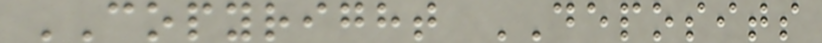COPYRIGHT DEPOSITS
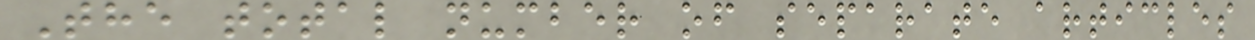The total number of separate articles
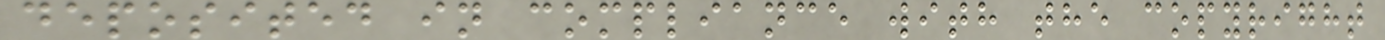deposited in compliance with the copyright
